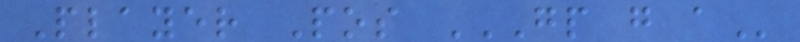Player Pos GP G A
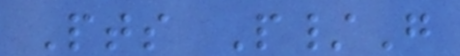Pts P/G
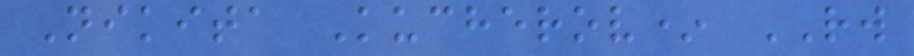Nikita Kucherov* RW
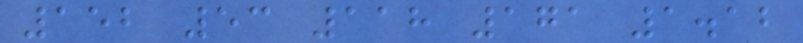152 53 118 171 1.12
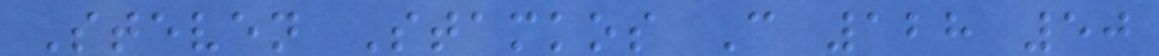Steven Stamkos C 128 50
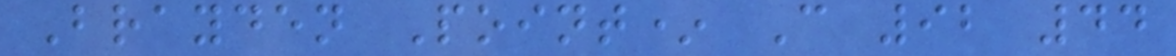Brayden Point* C 92 44
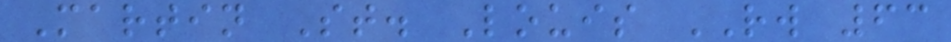Martin St. Louis RW 63
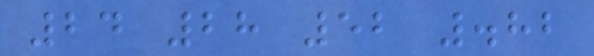24 28 52 .82
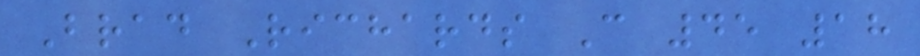Brad Richards C 45 18
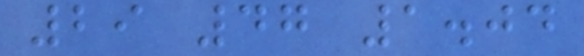29 47 1.04
